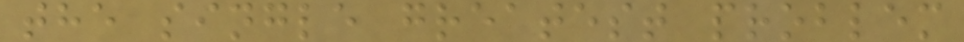the single greatest problem
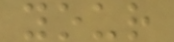your
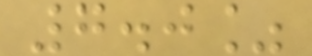7.0%
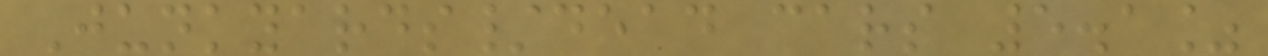Junkyards/dead cars 5.1%
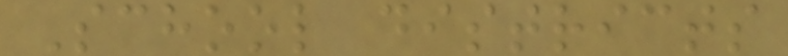School districts
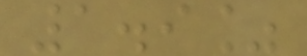1.9%
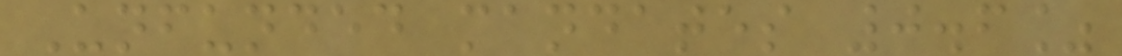Unfunded mandates 0.6%
